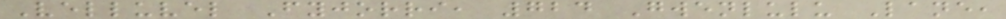Velluvel Fyjorri, 724 Gwenlulu Lane,
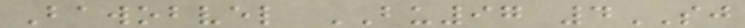Bawobvel BU97 4SJ
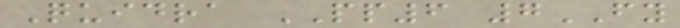Quidra PP6 7FY
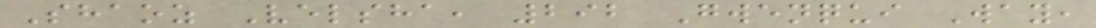Shaoz Velsha, 292 Gwenqui Way,
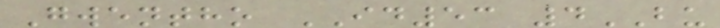Gwentho ID53 4BU
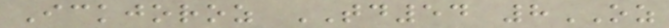Ickjoroz TD54 8OZ
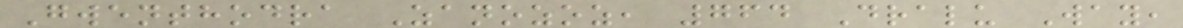Gwenthodra Zanozoz, 764 Dralu Way,
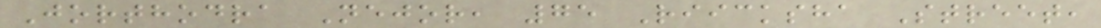Jorthodra Nejor, 75 Riicksha Street,
